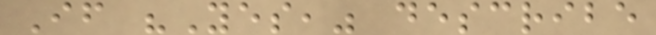If "Yes," describe
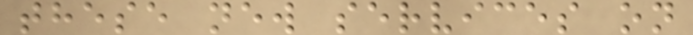these new services on
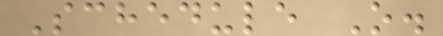Schedule O.
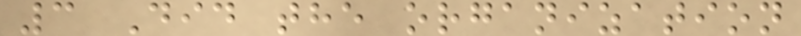3 Did the organization
